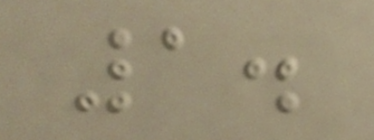1.
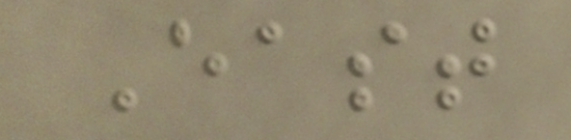East
